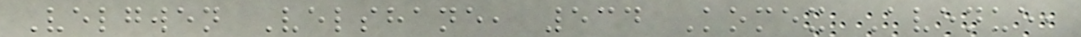Velgwen Velshane, 534 Komex Avenue,
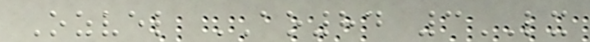Ozvel AO84 3LX
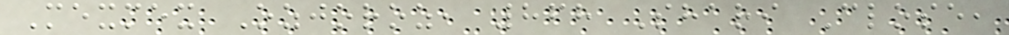Mexmex Ozjoroz, 868 Shari Close,
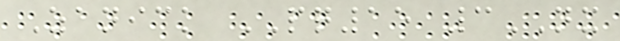Zanick PQ15 3NX
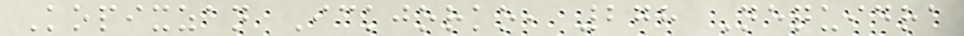Kopixzan Ickjorko, 278 Nequidra
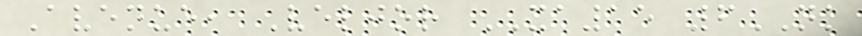Avenue, Veljor XA15 6NK
